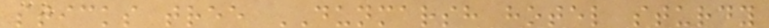sticks tree DUNMARSH hotel sturdy
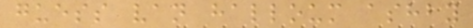guess van halloum ashby
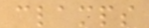clamps
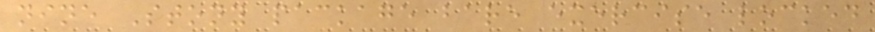nine Stony package bare exercise locked
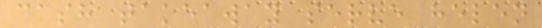cash takeaway serve helen
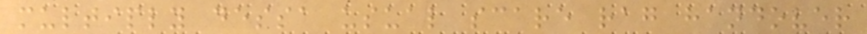multiply dessa usual scare rag handover
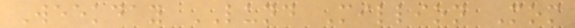Weekday LUND Million Mom
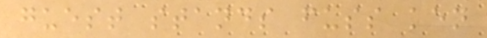guest stands fuss ken
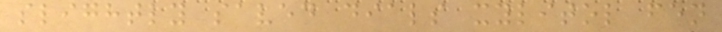slightly saved dials xylitol fen
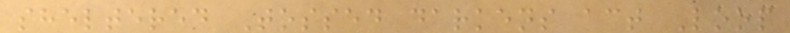sheltered Tossed darkens act Loop
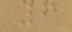6
